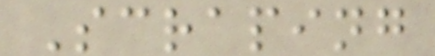Scraping
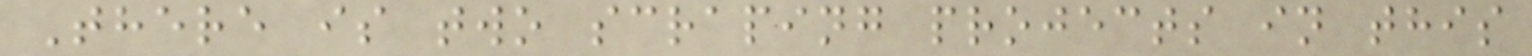There is two scraping projects in this
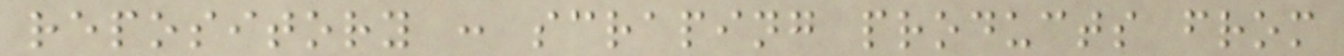repository : scraping products from
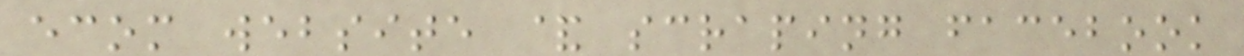ecom website & scraping facebook
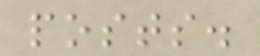posts.
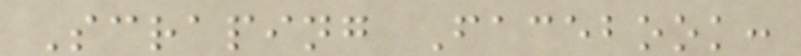Scraping Facebook:
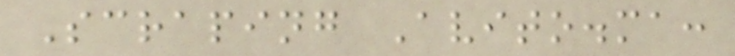Scraping Avito.ma:
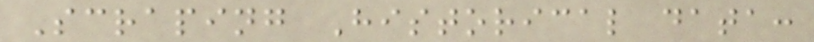Scraping Historical data:
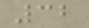32
